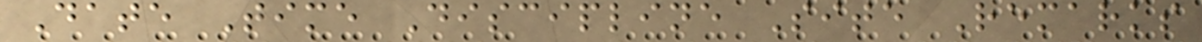Date Time Discipline Site Remarks
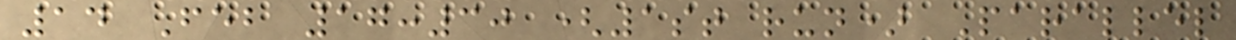14 Feb 17:30 (1st run) Parallel
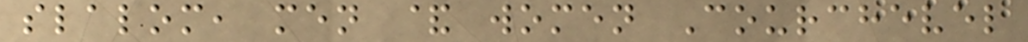slalom, men & women Courchevel
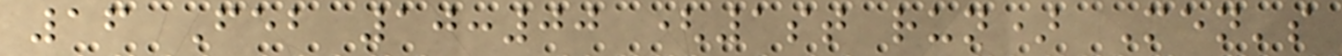16 Feb 10:00 (1st run) Men's
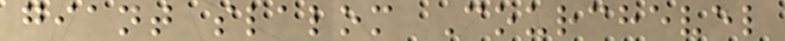giant slalom Courchevel
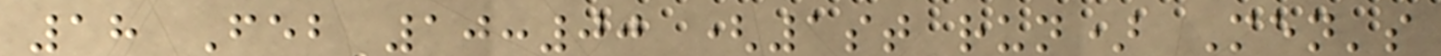18 Feb 10:00 (1st run) Men's
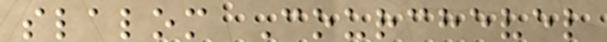slalom Courchevel
